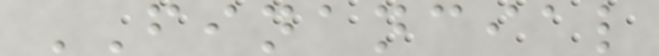FINANCIAL
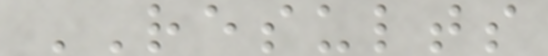RESULTS
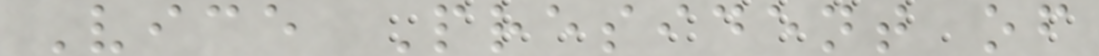Vice President of
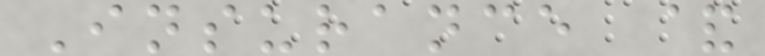Insurance &
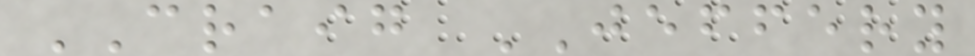CRAIG JEFFERY
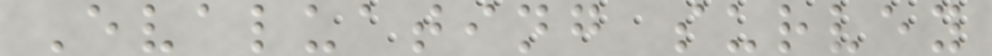Evaluating survey
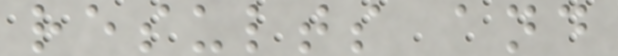results and
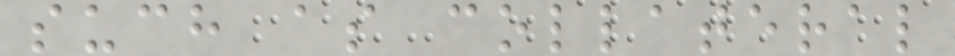such as collateral
